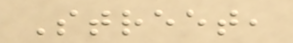Street,
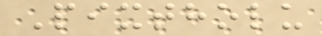Pixtholu
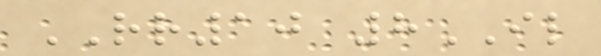RR10 8IL
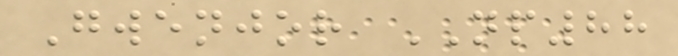Gwenjor NP88
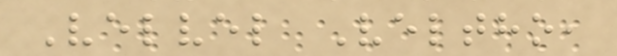Velvel Veltho,
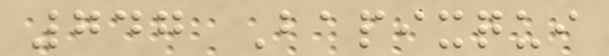747 Bapixqui
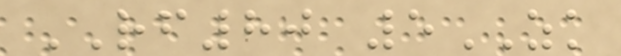RF80 5ZK
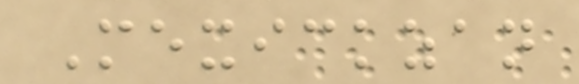Mexickzan
